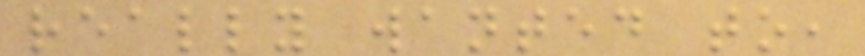really wanted to,
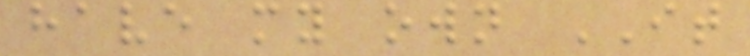have my own IT
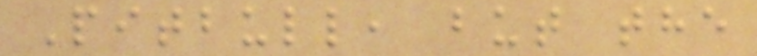Pitbull, but the
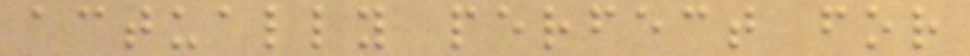actually perfect for
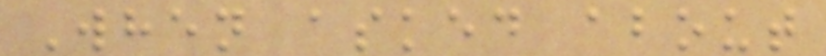When asked about
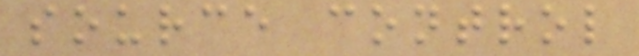source control
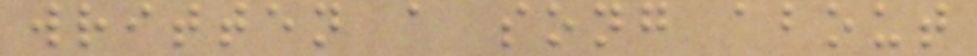written a song about
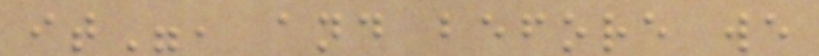it", and before we
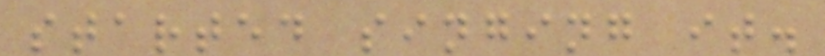started singing it.
